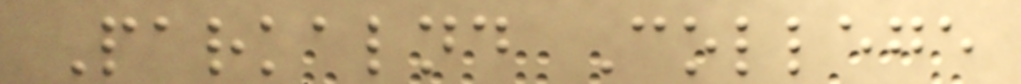Parkalnd College
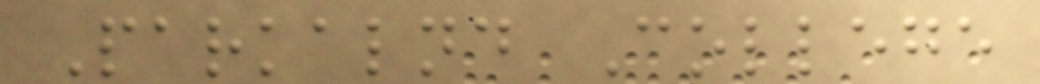Parkalnd College
